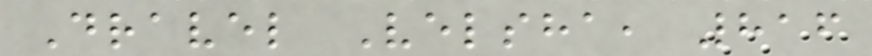Dravel Velsha, 816
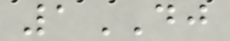1DJ
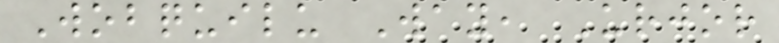Wobquilu Way, Urjor
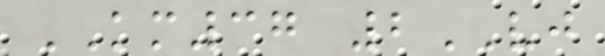KM37 2VJ
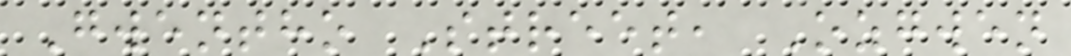Gwentho Street, Ozgwen
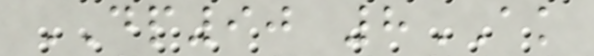DP90 8AK
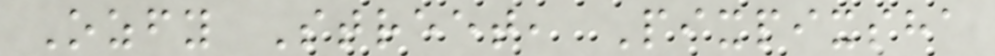Ozfy Street, Pixpixsha
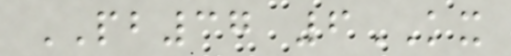PB37 6KX
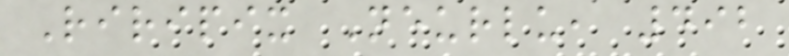Riripix Neurlu, 492
